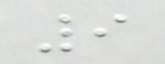9
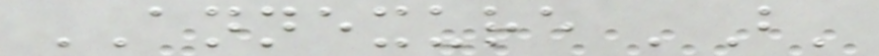ANNEXURE 'B'
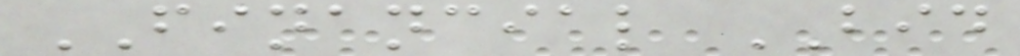FINANCIAL BID
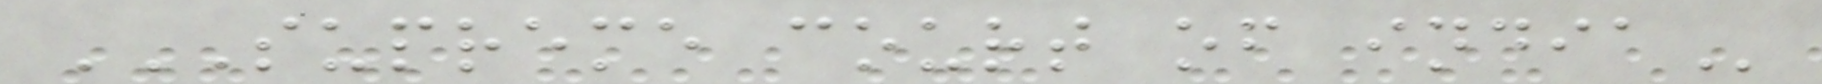SUPREME COURT OF INDIA
